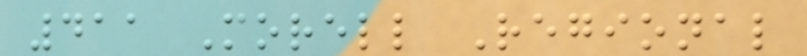411 Morell Regional
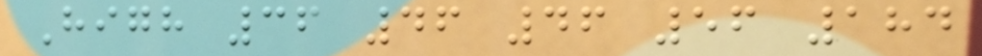High 36 46 46 56 184
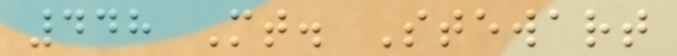448 Mt. Stewart
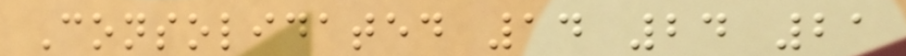Consolidated 14 24 21
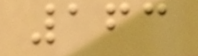163
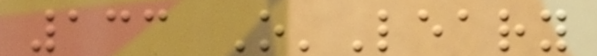133 O'Leary
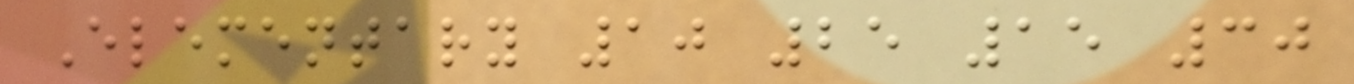Elementary 10 25 15 30
